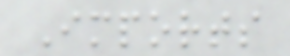Imports
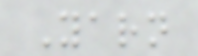Yarn
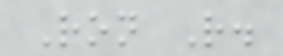Ron R.
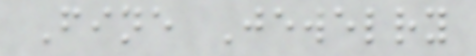Fine Jewelry
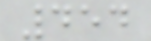454
